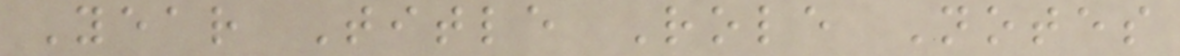Year Title Role Notes
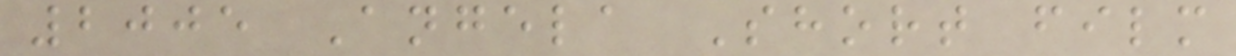2005 Angela Short film
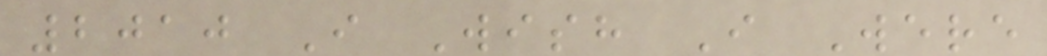2010 I Wish I Were
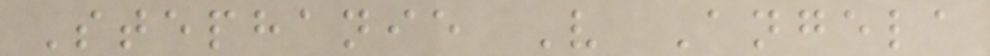Stephanie V Angela
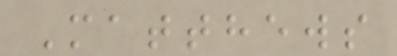Matthews
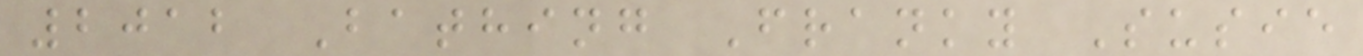2012 Bathing Franky Susie
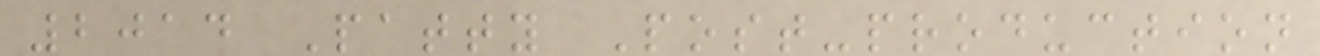2014 Patty Post-production
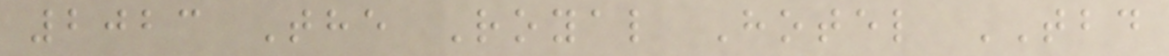2023 The Royal Hotel TBD
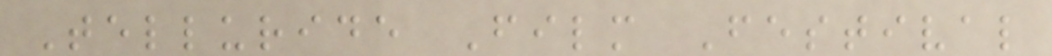Telluride Film Festival
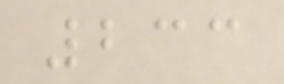233
